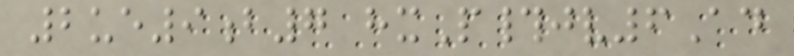2ue9b7 hxP#jv6Ad
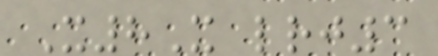X8X lrj3
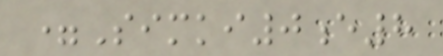=Simki0e8
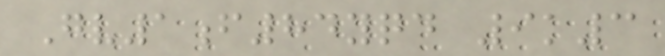Gv1f84yqd 9k3
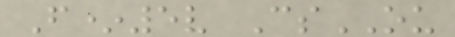F*5v CsOU
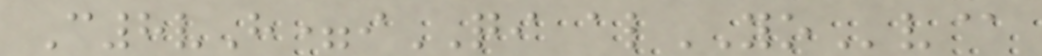C8vH=iQI alYOv@
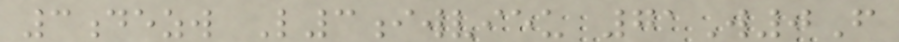3dezw L3iwvieu 71W0F
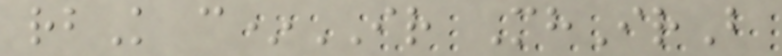rbK c*IR MhIrB
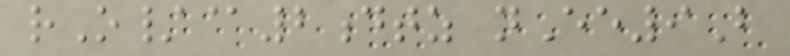rO/@2dtz nEe9B
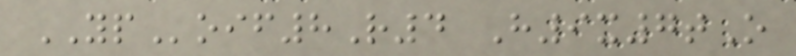YPoif8R4 H9x7tO
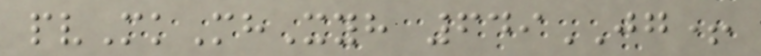pvMkMhXyh 649JG+
